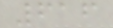616
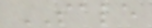SALE
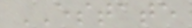ESTATE
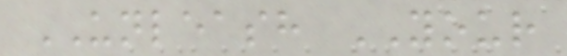UNLEASH YOUR
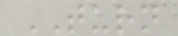TURN
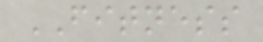FITNESS
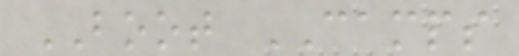BOOT CAMPS
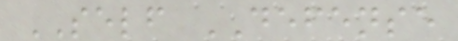SELF DEFENSE
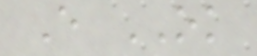E OK
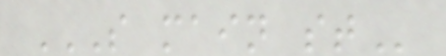S MAIN ST
